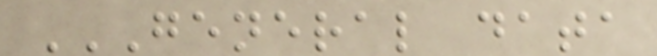GENERAL DATA
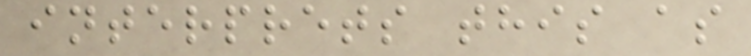interprets this as
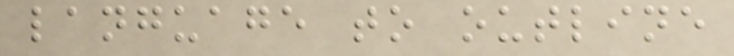language to outline
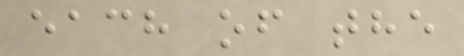each of the
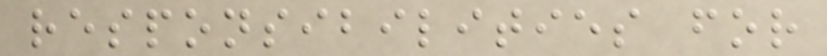responsibilities for
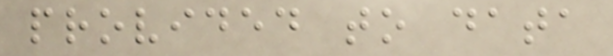provided to data
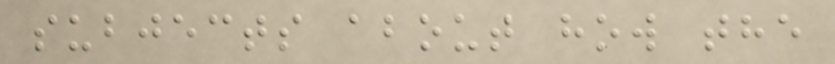subjects about how the
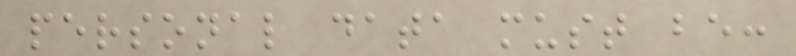personal data must be:
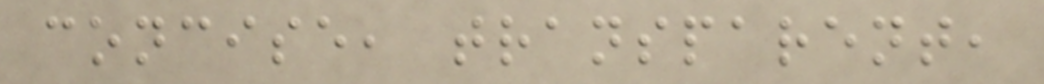concise, transparent,
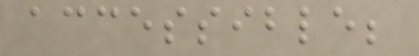accessible;
